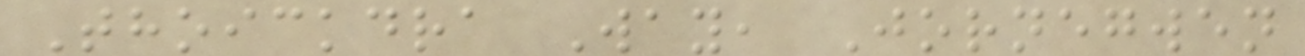Thoickdra Way, Jornegwen
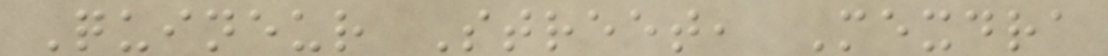Quineur Street, Mexdra
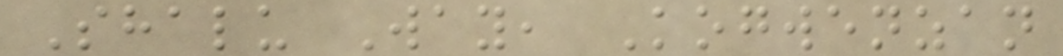Shalu Way, Kogwenzan
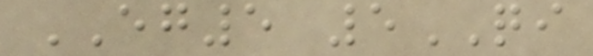EG5 5QI
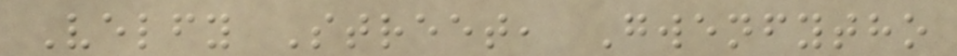Velfy Street, Gwenfytho
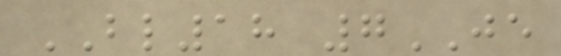BL18 7JE
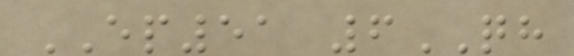EP51 6QH
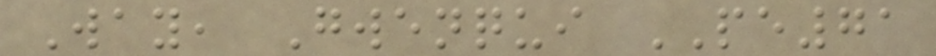Way, Gwenqui PE71
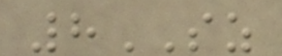8SZ
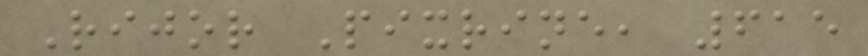Rijor Pixrine, 615
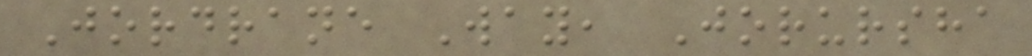Jordrane Way, Jorursha
